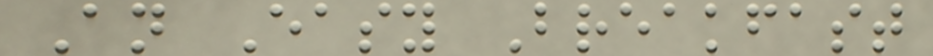An Easy Breakfast
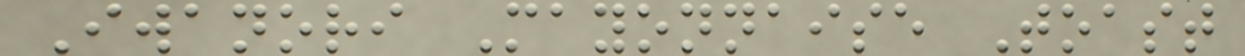Iwanori Mayonnaise Toast
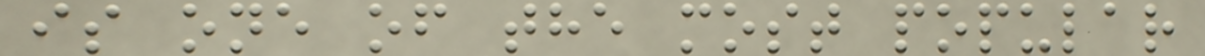is one of the most popular
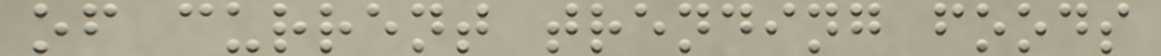of current trending foods
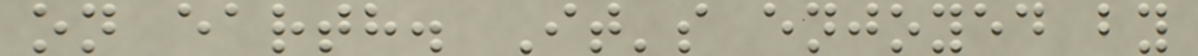on earth. It's enjoyed by
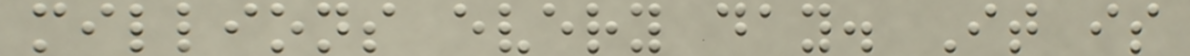millions every day. It is
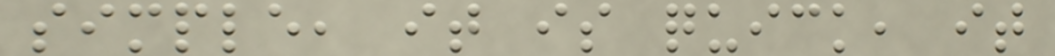simple, it is quick, it
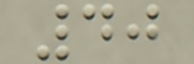40
